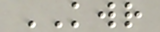KWR
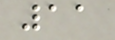11
